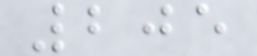205
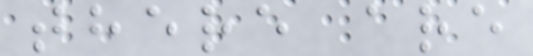there are
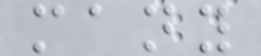many
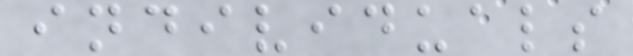individuals
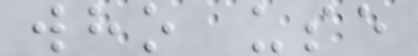who use
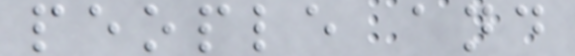people and
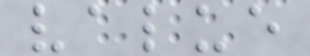value
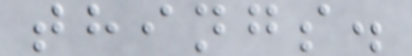things.
